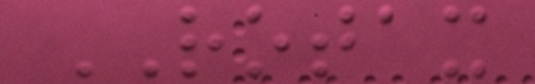ROTAX
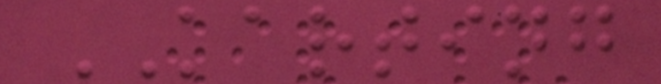KARTING
